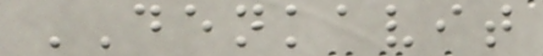DENKAVIT
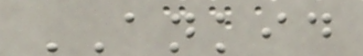ANKID
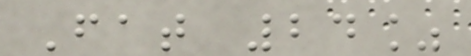Fat 24%
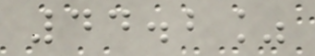44.2%
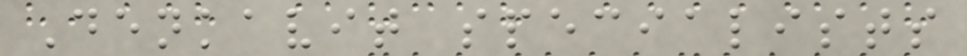Denkavit specialists
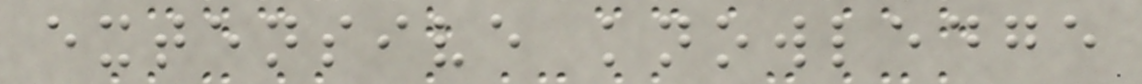extensive knowledge
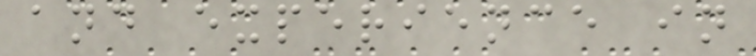and experience in
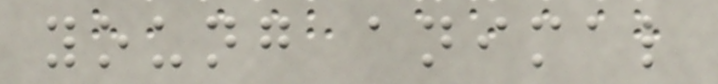young animal
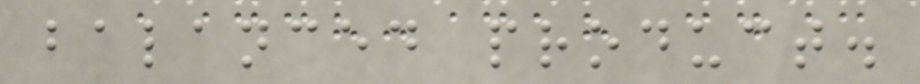balanced product.
